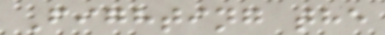Fighting the
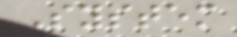System
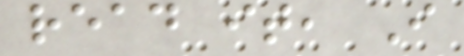read it, I
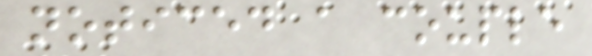noticed a couple
